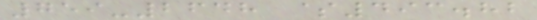759-2648 $493.82
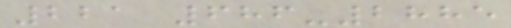221 686-2885
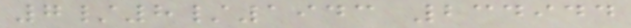7/8/1943 234944
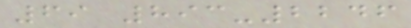69 893-2246
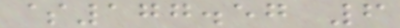$177.57 6
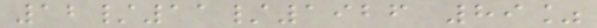12/11/1926 89%
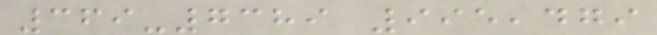369-7389 995,479
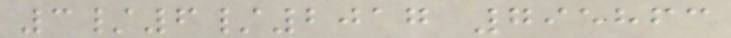3/6/2017 795863
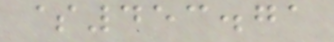$453.71
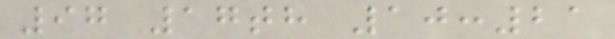97 17th 10:21
